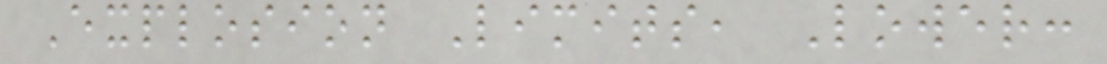Explosion Limits, Lower:
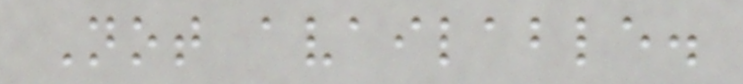Not available.
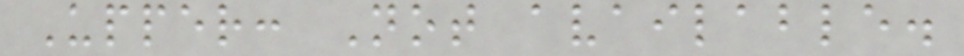Upper: Not available.
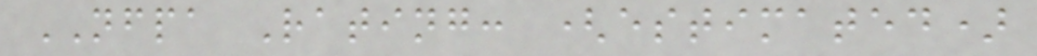NFPA Rating: (estimated)
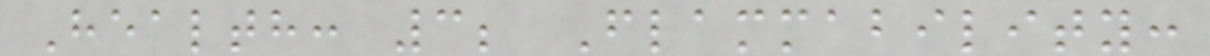Health: 3; Flammability:
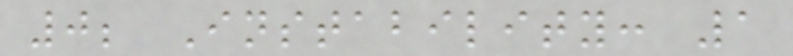0; Instability: 1
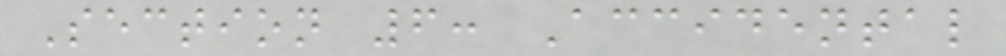Section 6: Accidental
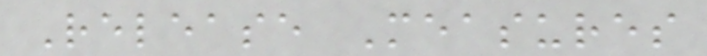Release Measures
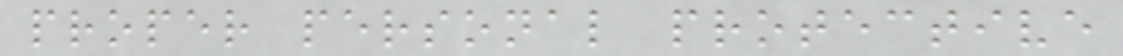proper personal protective
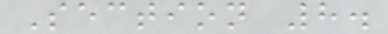Section 8.
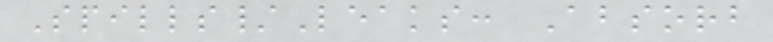Spills/Leaks: Absorb
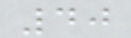40
